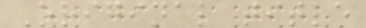Original title
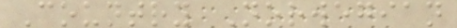Country Norwegian
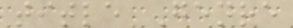title Genre
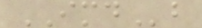IMDb
